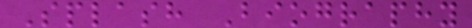Splash Biography
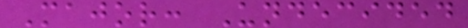Major: Undecided
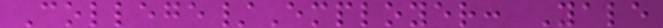College/Employer: Yale
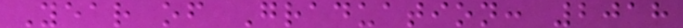Year of Graduation: 2018
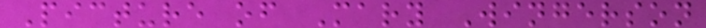Picture of Mary Wingerson
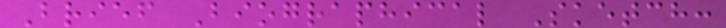Brief Biographical Sketch:
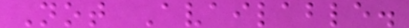Not Available.
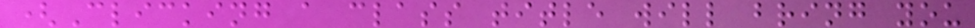(Clicking a class title will bring you
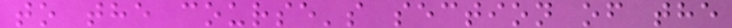to the course's section of the
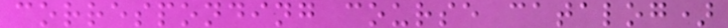corresponding course catalog)
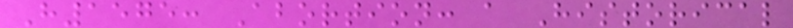H1575: Abortion: a Historical
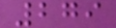279
